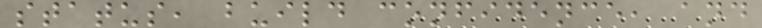status, build confidence, and
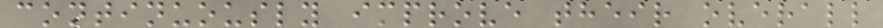continuously improve their overall
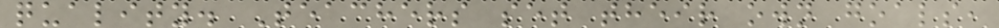quality. Teachers set their own goals,
